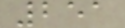251
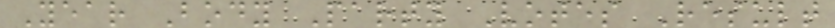Year Body Party Votes Result
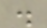.
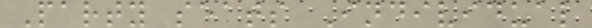Party seats Individual
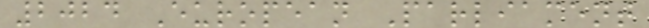2024 European Parliament
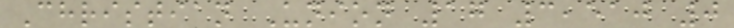Christian Union 17 3,510 0
